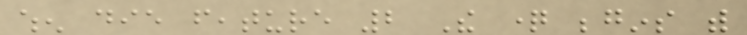when die feature 2 The question begins with
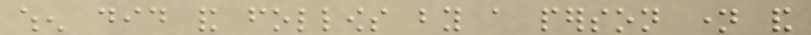when did and follows by a person name and
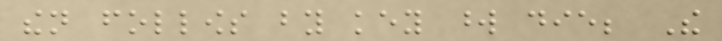then follows by key word die; The
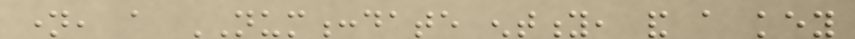name, a NUM:date entity, and a key
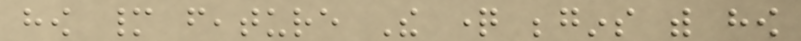how many feature The question begins with how
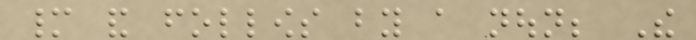many and follows by a noun; The
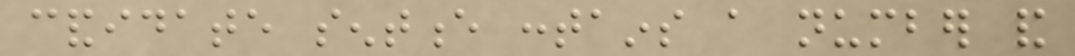candidate sentence contains a number and
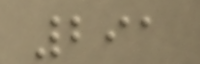291
